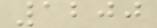1200
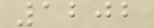1202
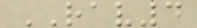RAV4
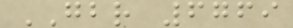GBR 6769
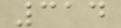314
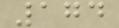174
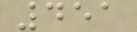451
